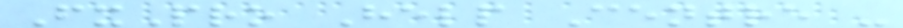FxPro Help Centre -
